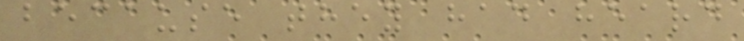because they had heard
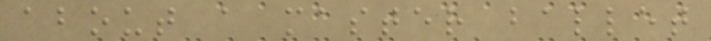about a master ballet
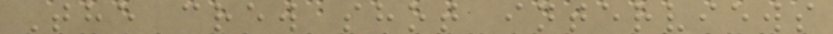The crew shot interviews
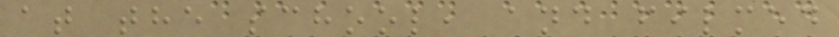at the school, and filmed
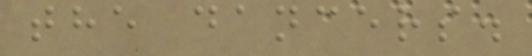the dancers.
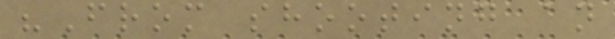"From shooting an
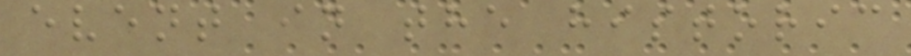event in the historic
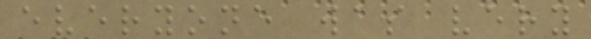everyone was very
